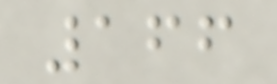166
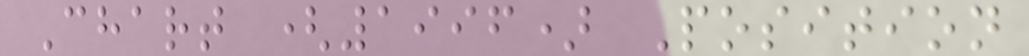Chart (1996) Position
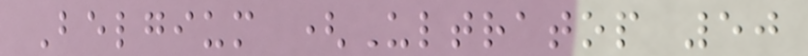Belgium (Ultratop 50
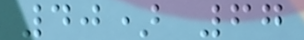40) 67
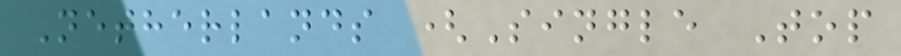Netherlands (Single Top
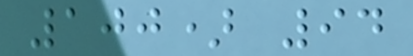100) 94
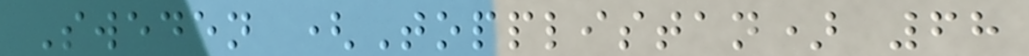Sweden (Topplistan) 68
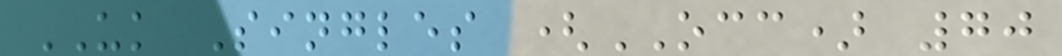UK Singles (OCC) 70
